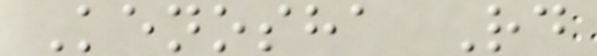Kenosha Rd
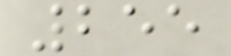255
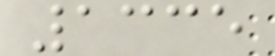1335
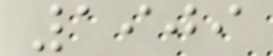1909
